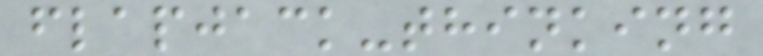flapjack-thinking
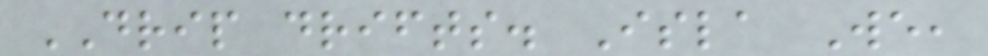DRIP drifts. Isla We,
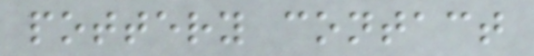pottery contact
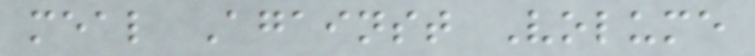meal Against Volume
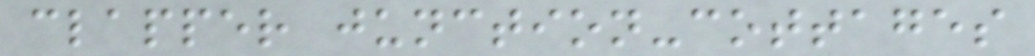clapper junction-cottages
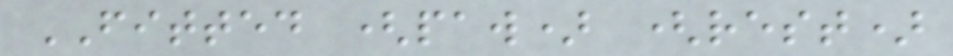FITTED (paw) (rest)
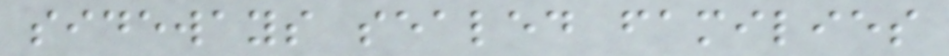sideways sealed families
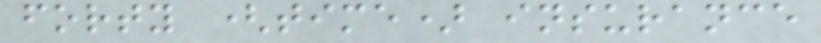forty (time) insurance
